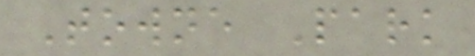Towne Park
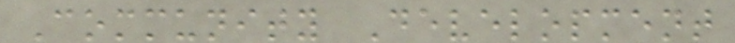Community Development
